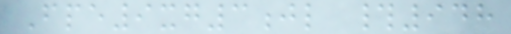Fpe9xg3jl #948
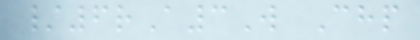/6rA3W Chp
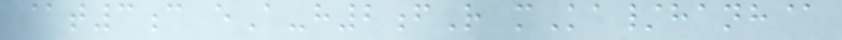@t3c eA-h2fR mKa/hanh@
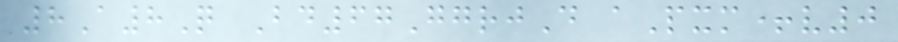8A8Q Bd67GgrjD aPxm+v0
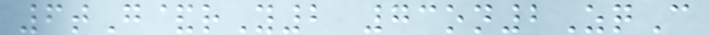6tG&rY2 73on2ZqC
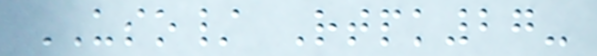USO/ Rtpk27-
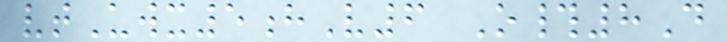vtUwx5hV6 O#8D
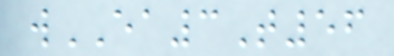wEA3T56
